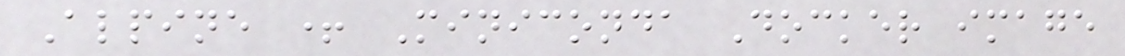Alpine + Miniconda Docker image
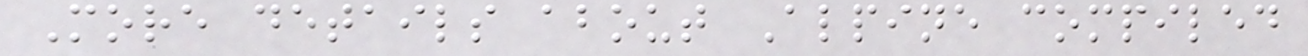More details about Alpine compiled
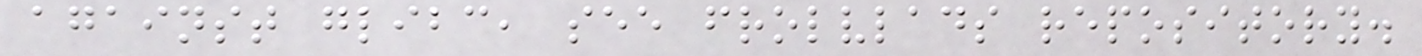against glibc, see frolvlads repository.
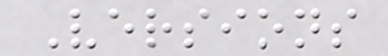Versions
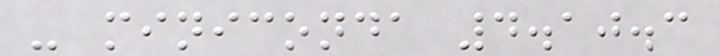- miniconda 4.10.3
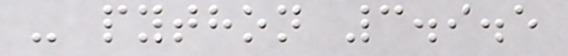- python 3.9.5
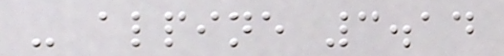- alpine 3.14
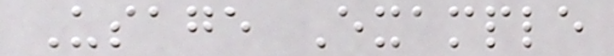Usage Example
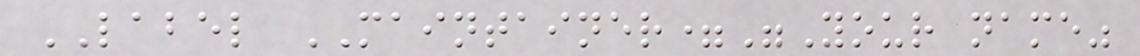LABEL MAINTAINER="Your name"
